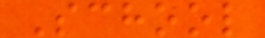School
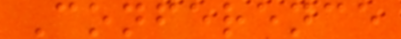Conference
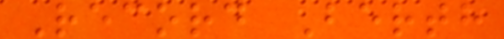Record Berth
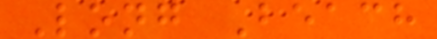Long Beach
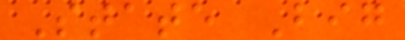State Big
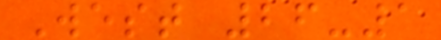West 26-1
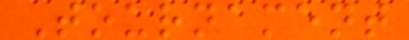Tournament
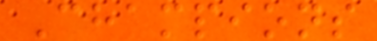Champions
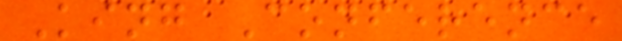King Conference
